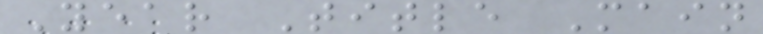Year Title Main
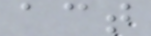act
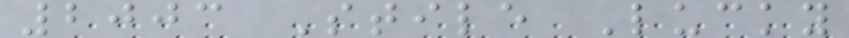2003 Stile Lucky
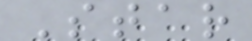Star
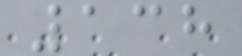138
